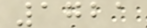1721
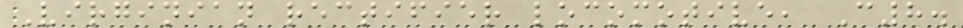Virginian rectifier locomotive, C8.
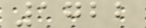1722
